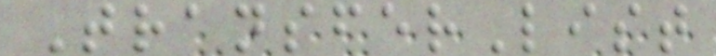TransferList
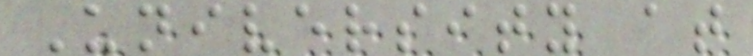University at
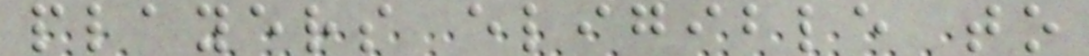players eligible to
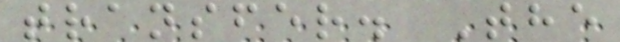transfer. The
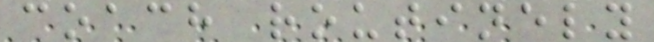coach routinely
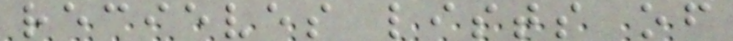recieves lists of
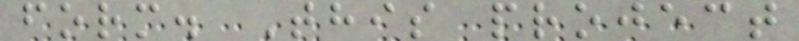form. This project
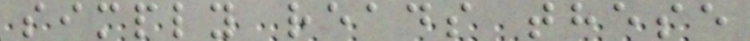simply reads these
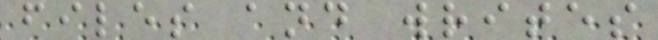files and writes
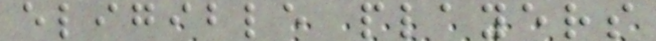eligible players
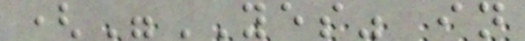("YES" in
